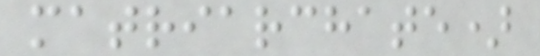matriarchate)
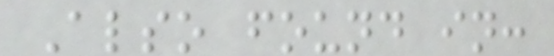Also found in:
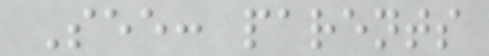See: parents
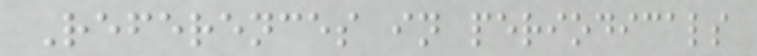References in periodicals
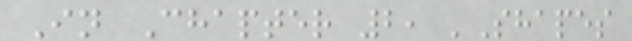In Chapter 2, 'Shapes
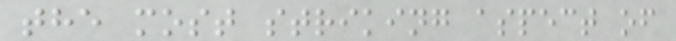the most striking aspect of
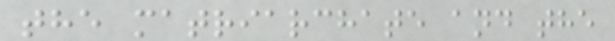the matriarchate and the
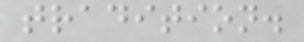tradition.
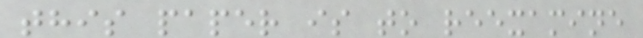this paper is to reexamine
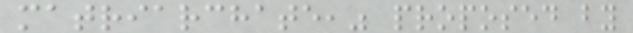matriarchate," proposed by
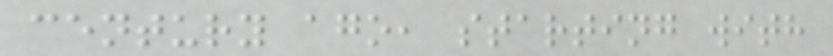century ago, starting with
